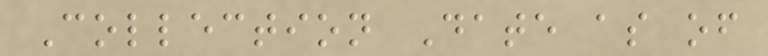Collection Date as of
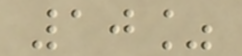10%
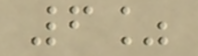6%
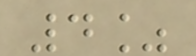4%
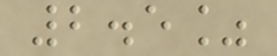2.5%
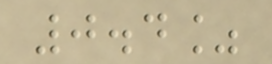0.4%
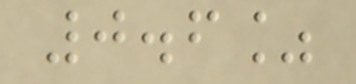0.6%
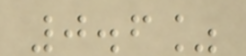0.6%
